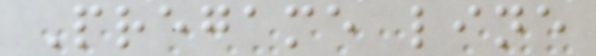Pregame line
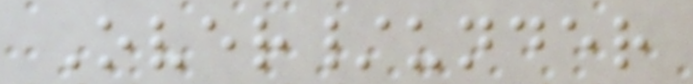Over/under
